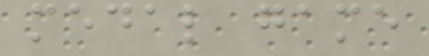medal game
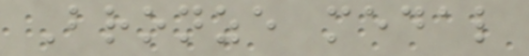Bronze medal
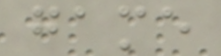game
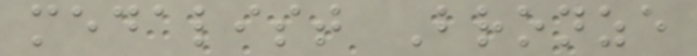medalist Bronze
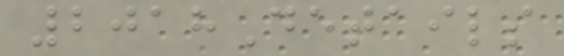2018Details
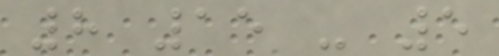8 15 - 5
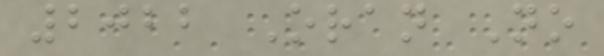2022 Oran No
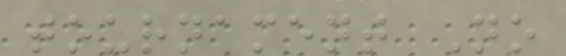tournament No
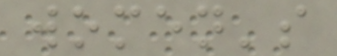women's
